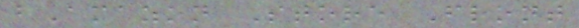bAmazon Store Front
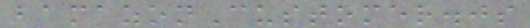bamazonCustomer.js
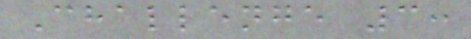Challenge 3:
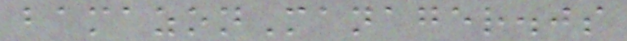bamazonManager.js
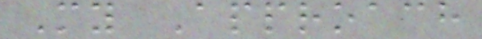My Approach
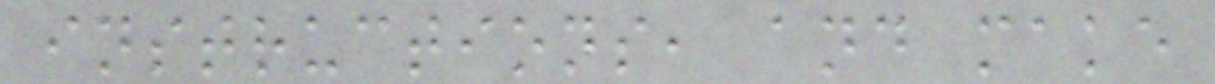instructions, and make
